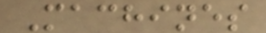Machines
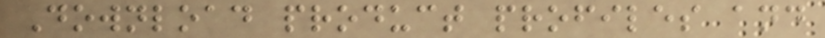Download product profiles and
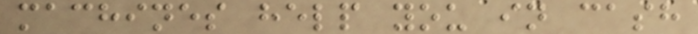machines help you in cash
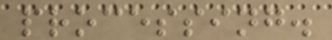processing.
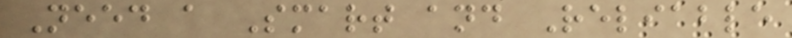Need a Smart and Reliable
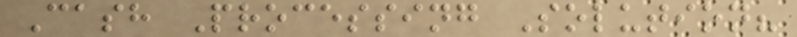Cash Processing Solution?
